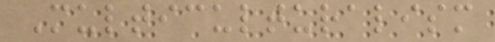Multiculturalism
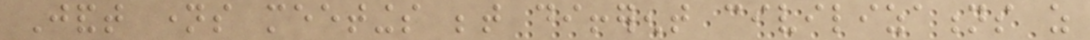Jandt names meetings between different civilizations as
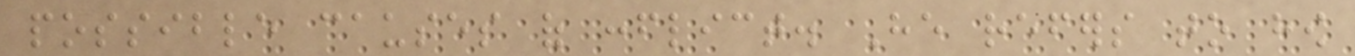possible causes of conflict. He refers to how
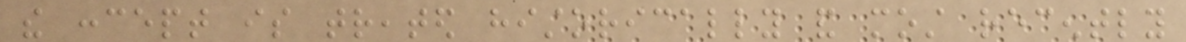the concept is treated historically and most recently
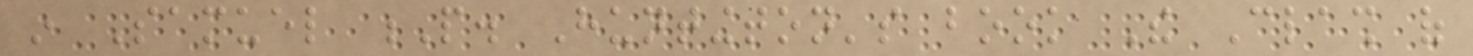in Samuel P. Huntington's book The Clash of
